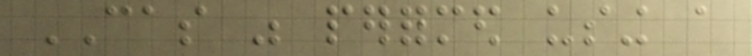CAS was performed using a
